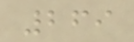269
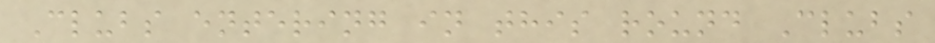Clubs entering in this round Clubs
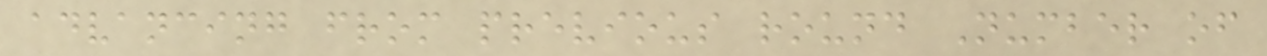advancing from previous round Number of
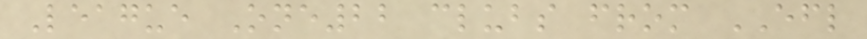League One22 clubs from EFL
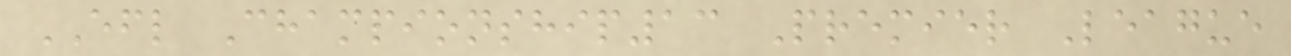EFL Championship13 Premier League
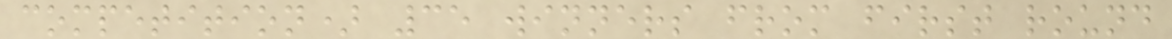competition) 35 winners from first round
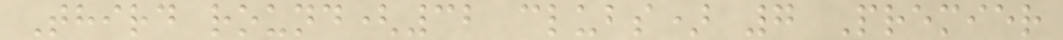Third round(32 clubs) 7 Premier
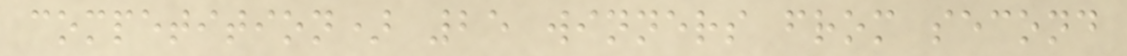competition) 25 winners from second
